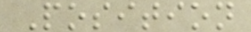Position
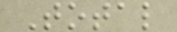Total
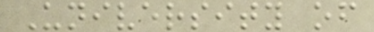University of
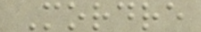Mordre
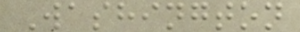Washington
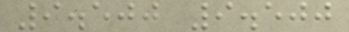9.500 9.500
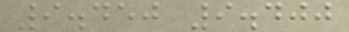9.450 9.400
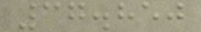37.850
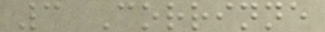3 Corrinne
